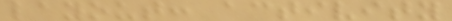layout: activity
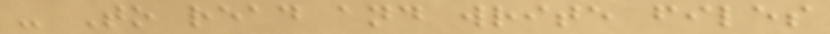- To read and write files
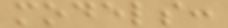models:
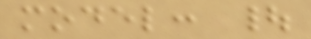model: |
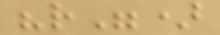"r")
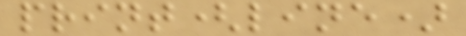print(line)
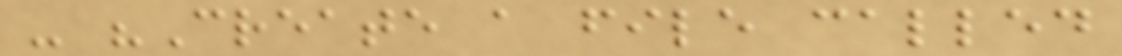- "Create a file called
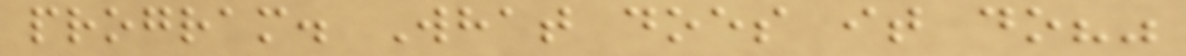program. What does it do?"
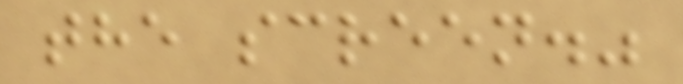the screen."
